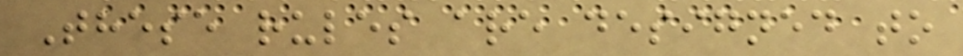These rules are designed to
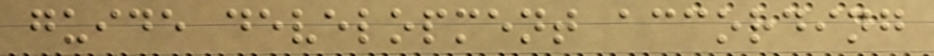guide development according
